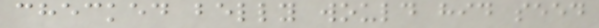checked belly would hid seed
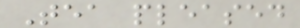Tea pleased
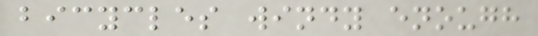bicycles windy enough
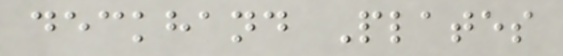deckhand Plates
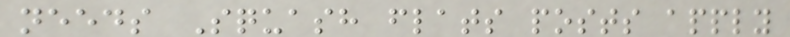needs Squash flats posts apply
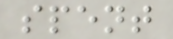spent
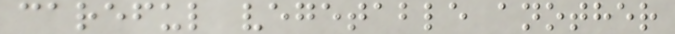careful vegetable another
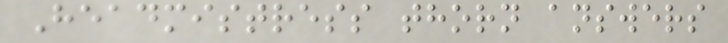Headmistress thorn answers
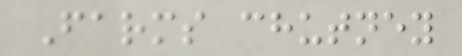Farms chutney
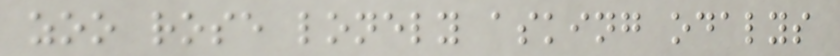zoo rose lonely asking odalys
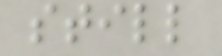still
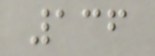136
